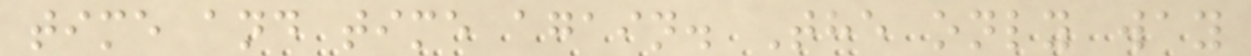time and time again. The only way
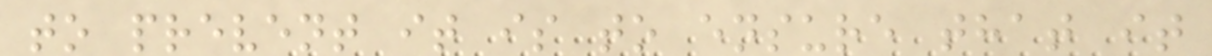to prevent it is to ensure that it
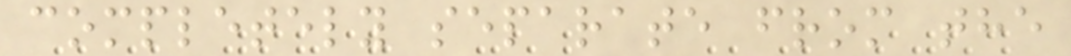completely separate from the
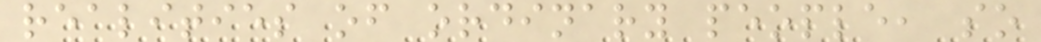realities of ordinary people, so
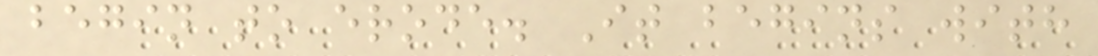begin to erode. It begins with
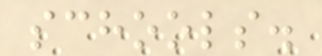schools.
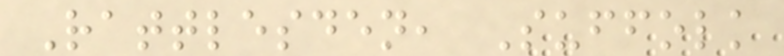Rattlesden, Suffolk
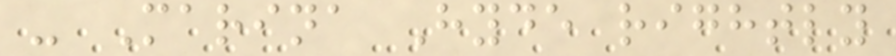- Marina Hyde rightly
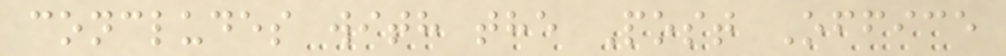concludes with the Post Office
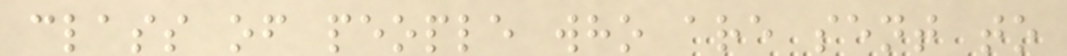class of people who are sent to
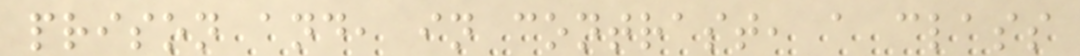prison and, in contrast, a class
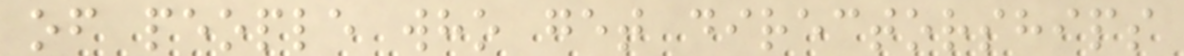of people who get directorships
